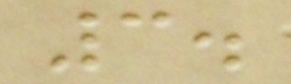3.
